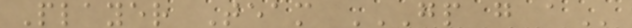Player Team GP G A
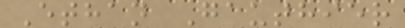Ethan Gauthier
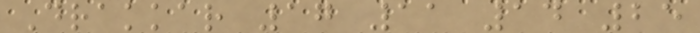Drakkar 17 11 14 25
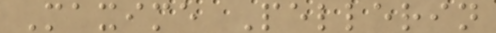Maxime Pellerin
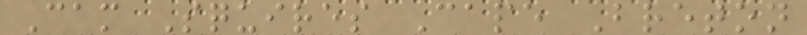Cam Squires Cape Breton
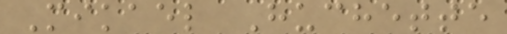Mikael Huchette
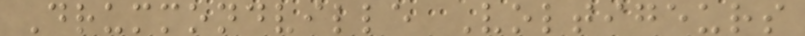Drummondville Voltigeurs
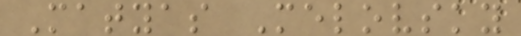Matyas Melovsky
